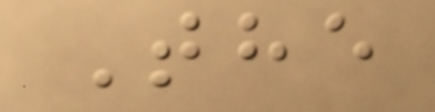The
